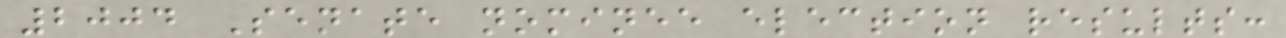2004 Senate nominee election results:
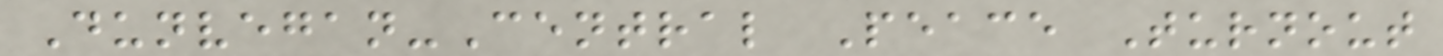Dunvegan-Central Peace Turnout
